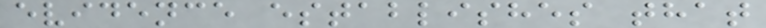evidence establishes that
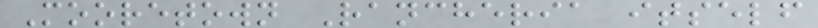Mooretown Rancheria itself
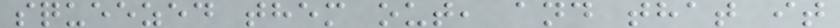squeezed them out, and that it
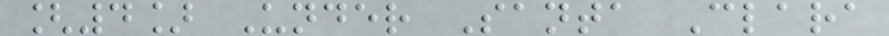[4] Under Santa Clara
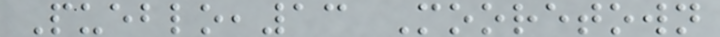Pueblo,13 Mooretown
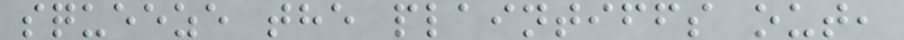squeeze the plaintiffs out,
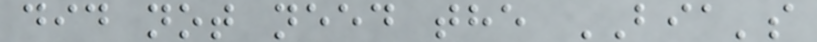did not need the BIA's
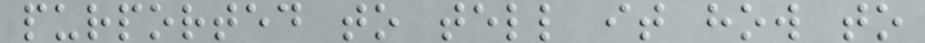purported to tell it how to
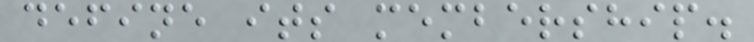define its membership.
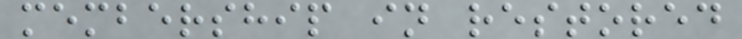membership in restored
